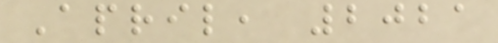April, 2021
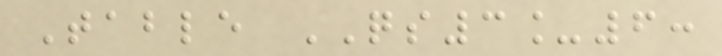Table QS3_6:
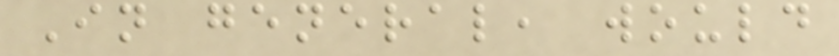In general, would
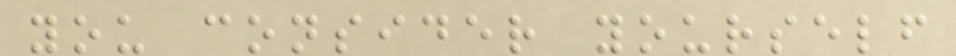you consider yourself
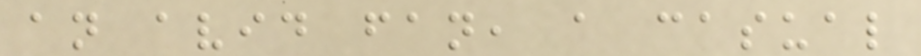an avid fan, a casual
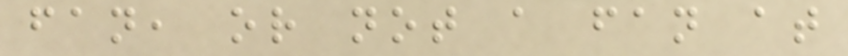fan, or not a fan at
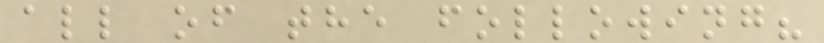all of the following?
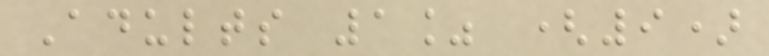Adults 1% (9)
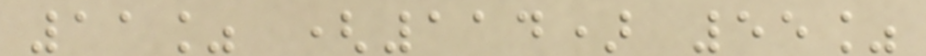11% (114) 55%
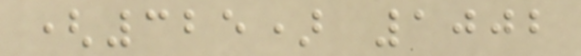(325) 1002
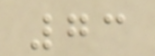73
